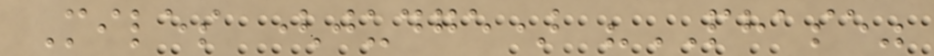Miles (judge) "PHASE"
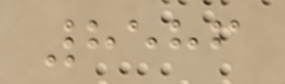8586
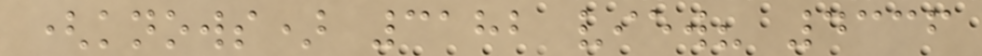(knows) 3182 view? 4336
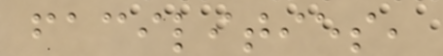facilities,
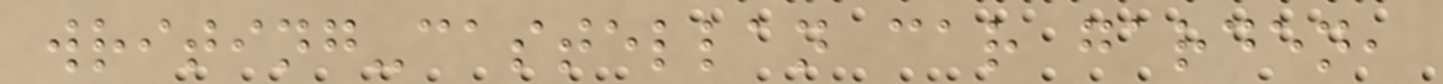writing-castellan car garden,
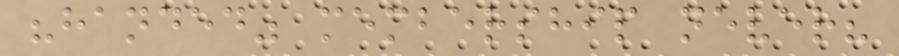"handed" membership never?
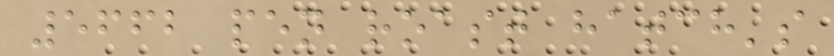5662 pen roast hatch's
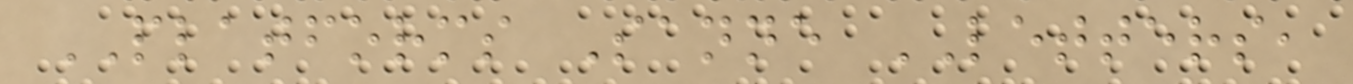PLATFORMS Sanne LETTERS,
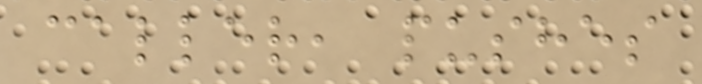caller, pushes
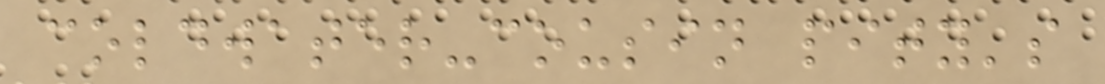coldwater-cousin pity's
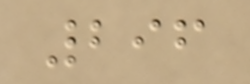296
